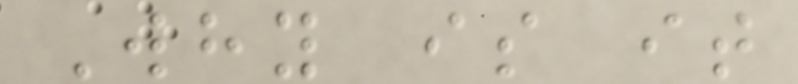Why is it
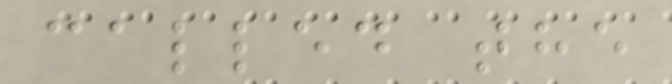called the
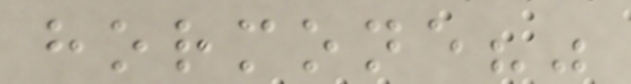hormone?"
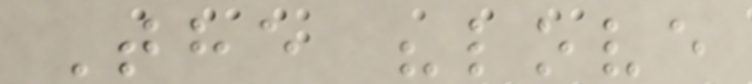The "love
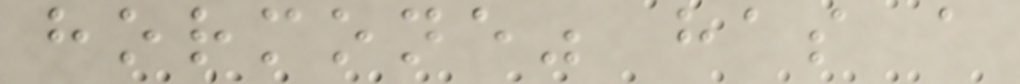hormone" has a
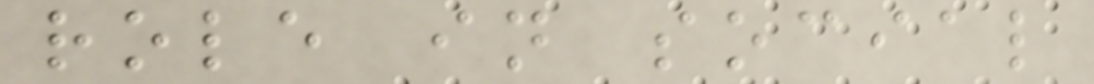role in social
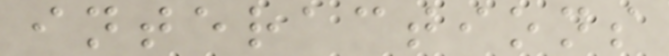interactions
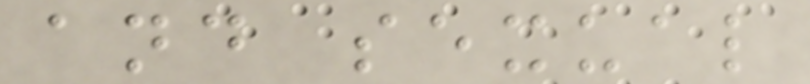and sexual
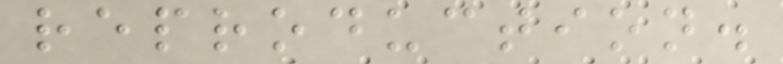reproduction.
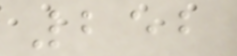252
